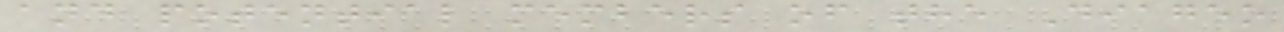and potential members of the Diageo
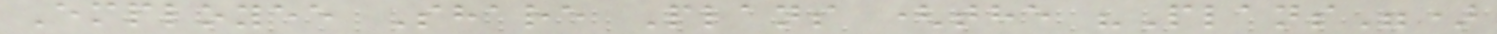Employee Share Plans (the "Plans")
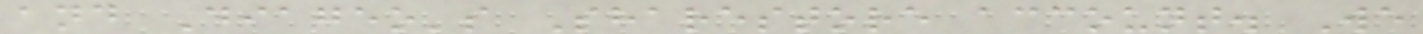and Diageo's Sharestore account. We
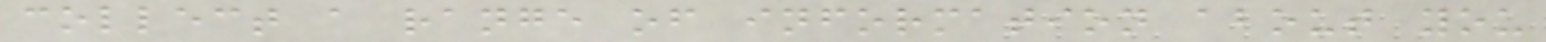collect a range of information about you
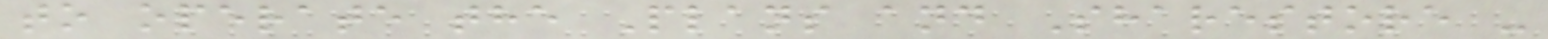to operate the Plans and Sharestore -
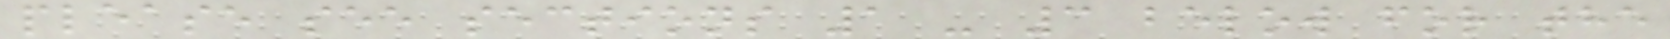please see sections 1 - 3 below for the
